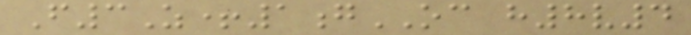F3Z+1gOC h8v4
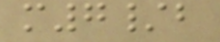m7/b
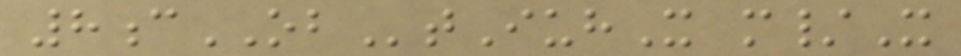8cOBtIuhX m/X
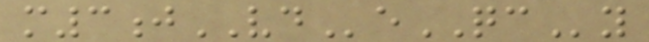m3jVDeQCy
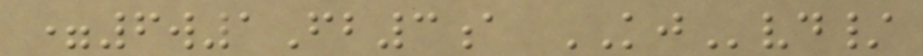=6w1Fb3a KJvd/
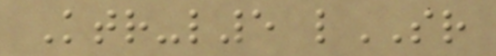Ktr-l5 lSR
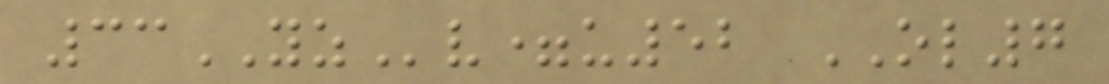33YZv=u52 OL7
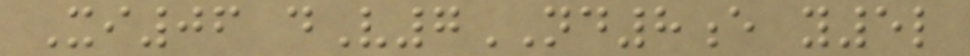Xi06 dV7ND8e y5l
